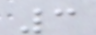3
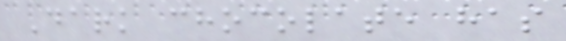Dark chocolate has
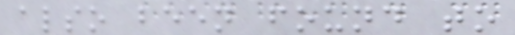also been found to
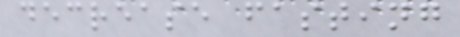decrease fasting
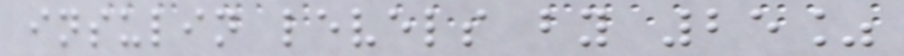insulin levels by 25%
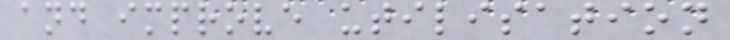and improve utilisation
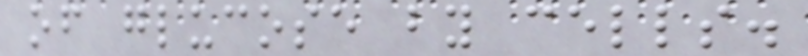of glucose by cells.
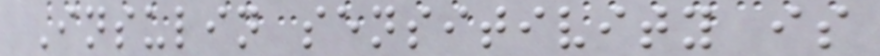Insulin sensitivity is
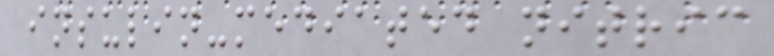insulin-mediated nitric
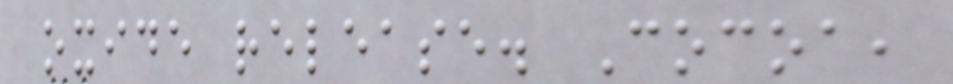oxide release. Cocoa,
